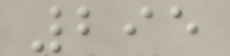295
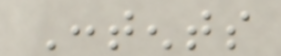Contents
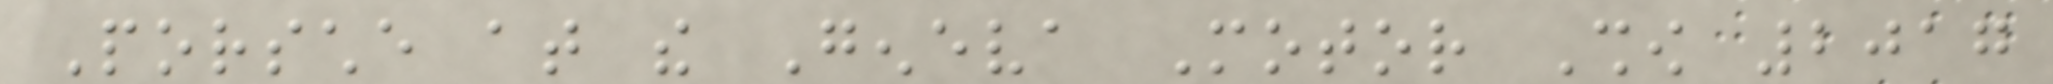Porsche at the Geneva Motor Show 2017
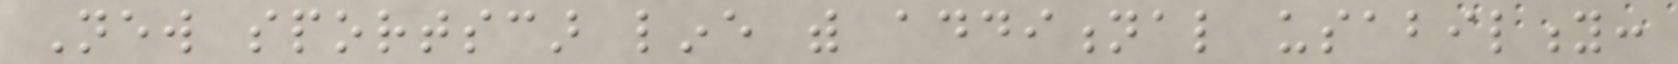New sportscar line with additional usability:
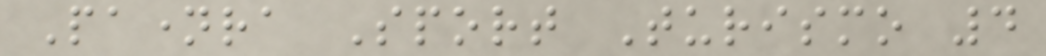Panamera Sport Turismo 4
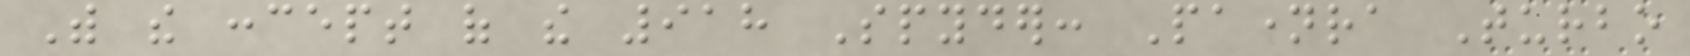With the concept of the 918 Spyder: Panamera Turbo
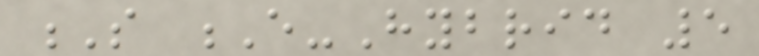S E-Hybrid 5
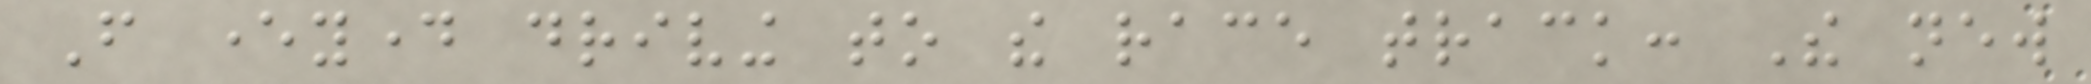From everyday driving to the race track: The new
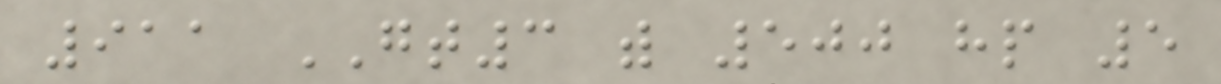911 GT3 with 500 hp 5
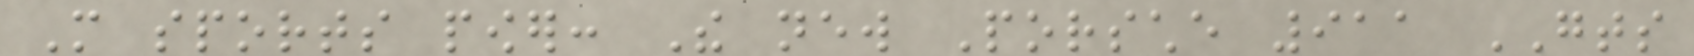More sports power: The new Porsche 911 GTS
